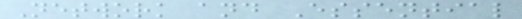Network and Essential
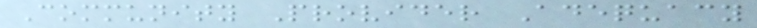Community Provider Adequacy
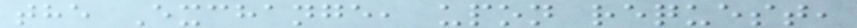the Exchange, upon request,
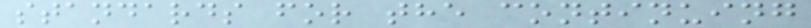standards for the continuing
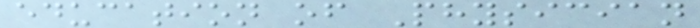education of Physician
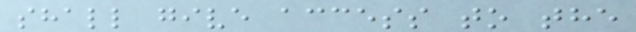shall give access to the
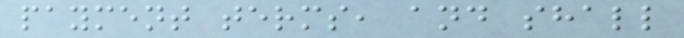payment terms, and shall
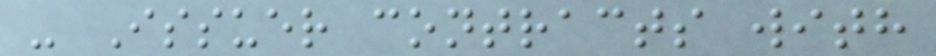- Issuer contracts with
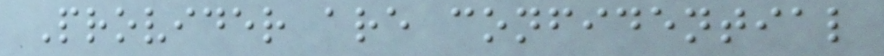Provider are confidential
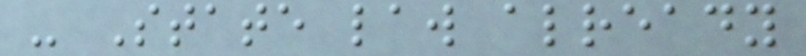- State law already
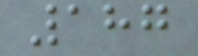187
